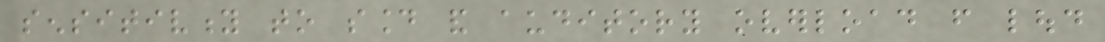sensitivity to sound and auditory overload from loud
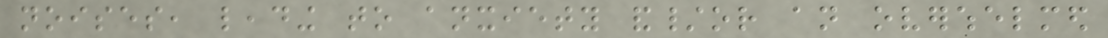noises, leading to anxiety and/or an overwhelmed
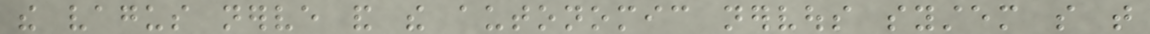the vagus nerve and the autonomic nervous system so that
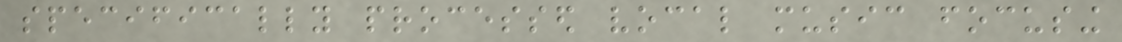specifically processed vocal music focusing
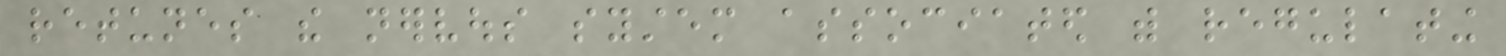retunes the nervous system associated with regulating
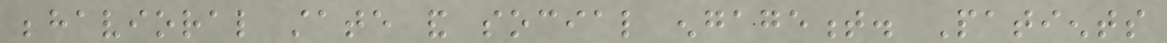behavioral state and social engagement. Patients
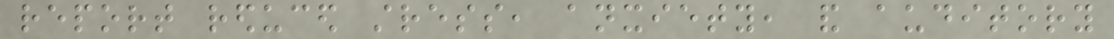report reduced stress, anxiety, and auditory
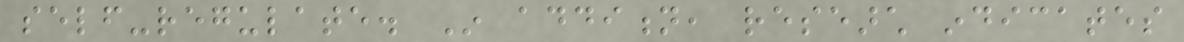self-regulate. In addition, research indicates
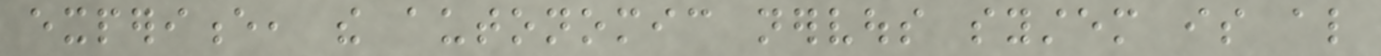experience, the autonomic nervous system is also
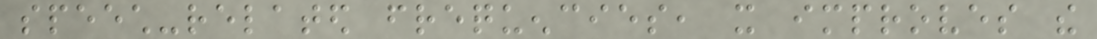speech-related frequencies, it improves the
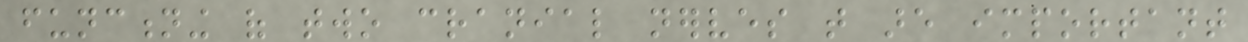functioning of two cranial nerves that are important
